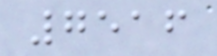7516
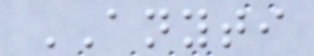ANYTI
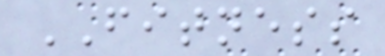FITNESS
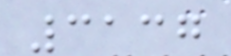3137
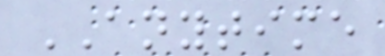ANYTIME
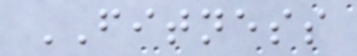FITNESS
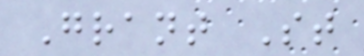Grant St
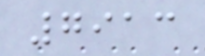7913
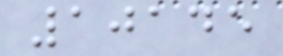10145
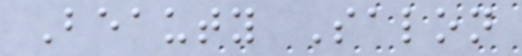Beauty Salon
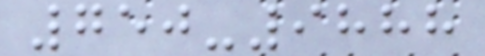750-9888
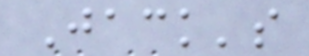Jack's
